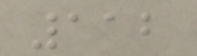112
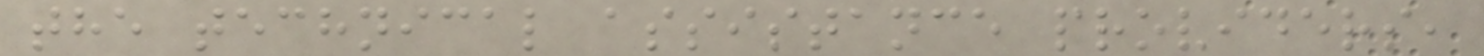the technical assistance providers,
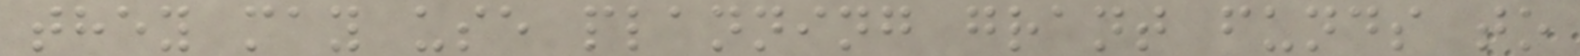they may use planning grant funds to
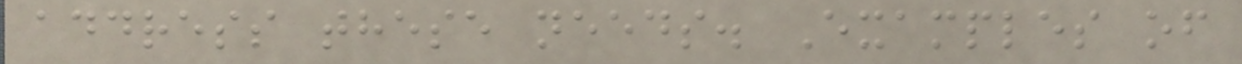address these needs. Examples of
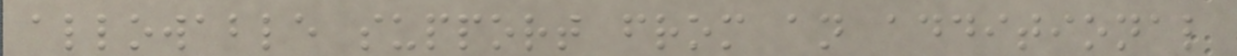allowable support from an additional
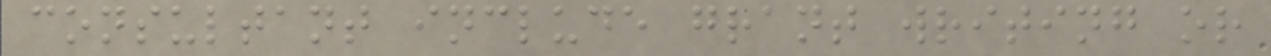consultant include grant writing or
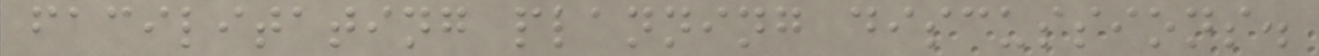facilitating planning discussions.
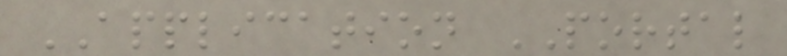APPLICATION PORTAL
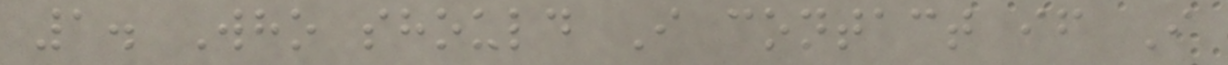1. Who should I contact if I
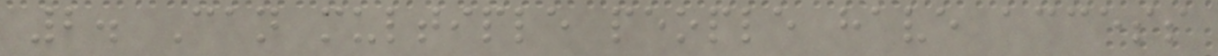2. Can multiple people have access
